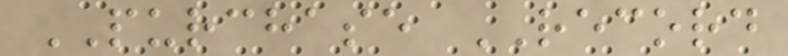PURCHASE RECORD
